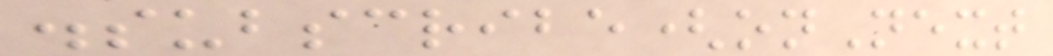.subscribe(onNext
